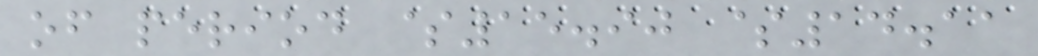of period $15.90 $14.11
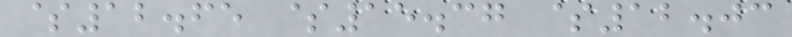$12.65 $15.37 $12.03
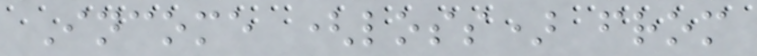Income (loss) from
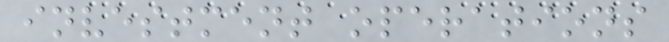investment operations
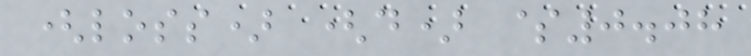(loss) (d) $0.08
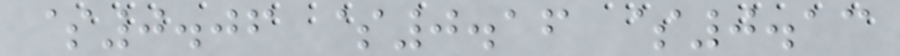$0.06 $0.16 $0.13
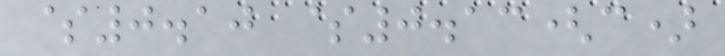$0.10 $0.13(c)
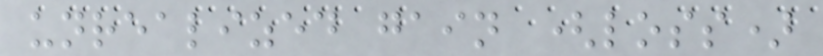unrealized gain (loss)
